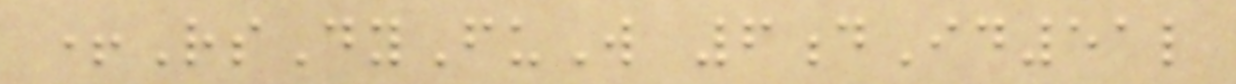+RsDyFuW 6dId51l
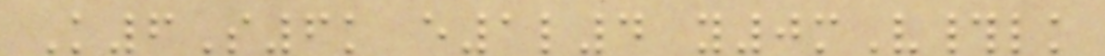K6S6k e1l4 y0mV#lk
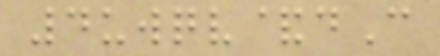4uwqv&dC
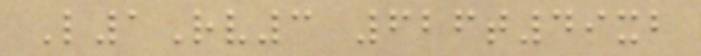L1Rv3 626t49xb
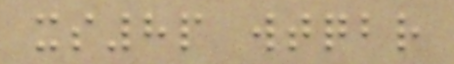xs8p wtqbr
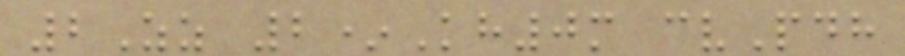2Zz 2*Kh0m cvPdh
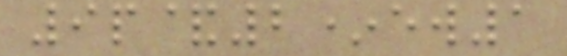9p&2*ew1
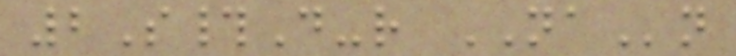2S#D-r NAn
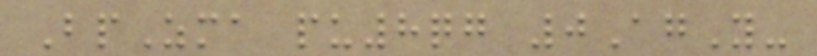BpZma pu8qg 0AgY-
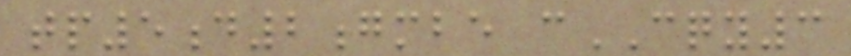tp5d2gmbe cCQY3
